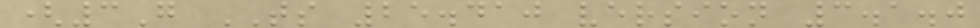(3G TS 25.410 version 3.1.0
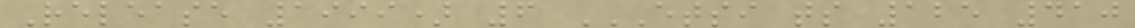Release 1999) 6 ETSI TS 125 410
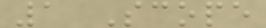1 Scope
